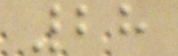28
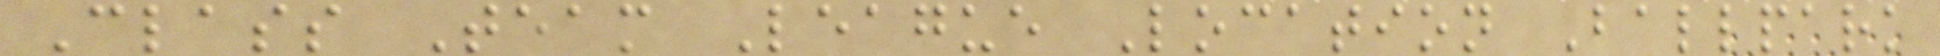Class Team League Location Ballpark
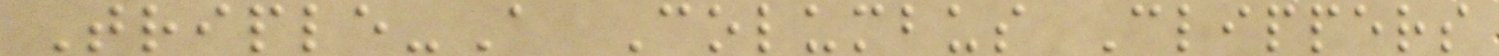Triple-A Columbus Clippers
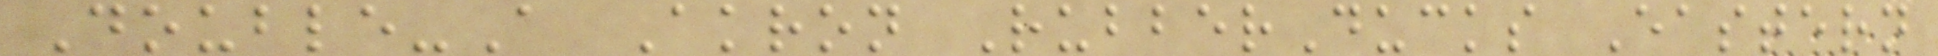Double-A Akron RubberDucks Eastern
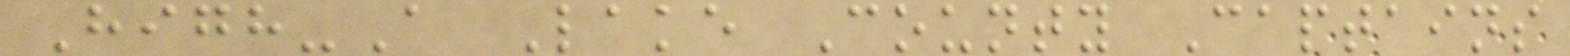High-A Lake County Captains
